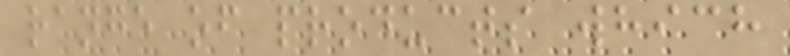range of products which
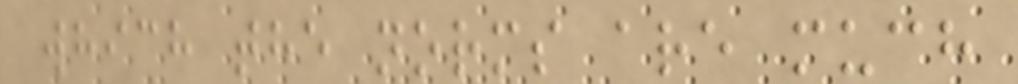which the norms are much
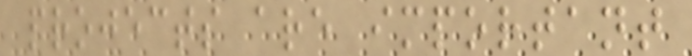projects are important
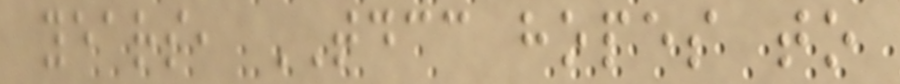years, TDCC hopes to
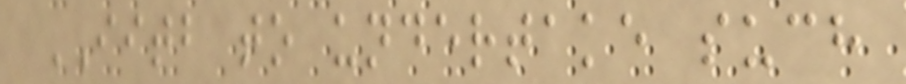IITB to undertake such
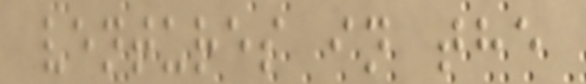ventures in the
